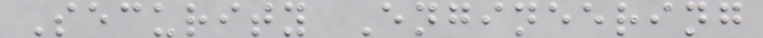Security Engineering
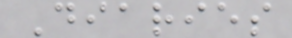Diaries
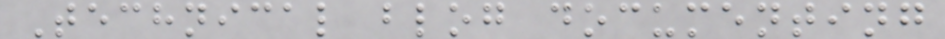Technical blog documenting
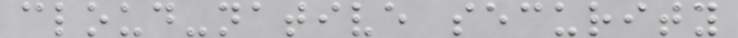cloud-native security
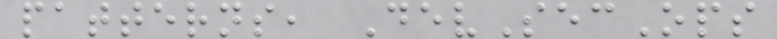patterns, DevSecOps
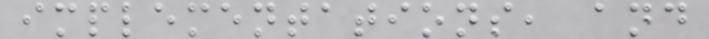implementations, and
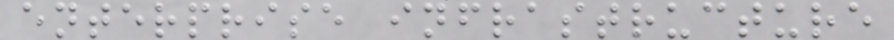enterprise infrastructure
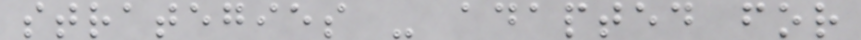strategies - adapted for
